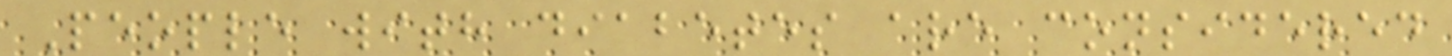People with diabetes are considered
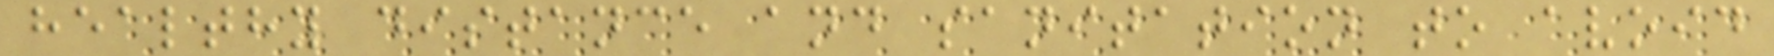healthy distance and sanitation to avoid
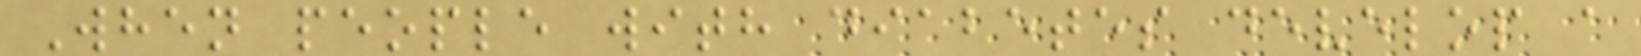When people with diabetes develop a
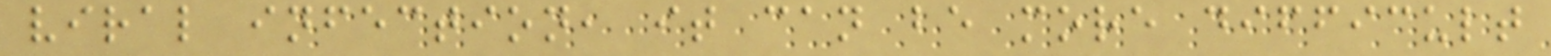viral infection, it can be more difficult
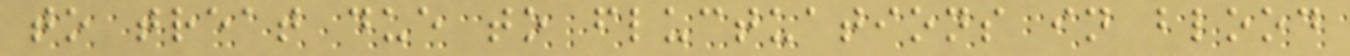to treat due to fluctuations in blood
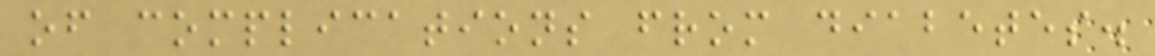of complications from diabetes.
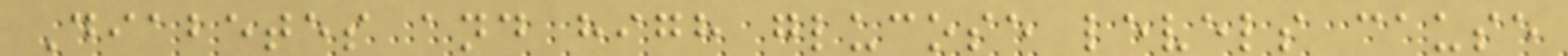Diabetes and high glucose levels cause
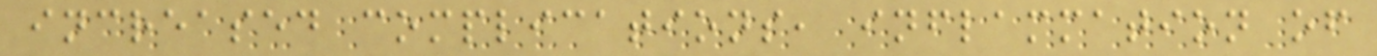increased complications, inflammation of
